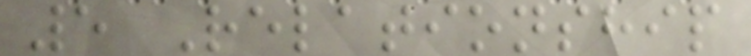5 Relationship
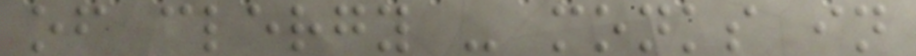of clergy - monks in
